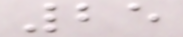25
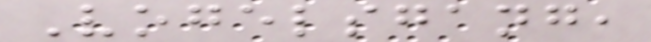Vogelsgang,
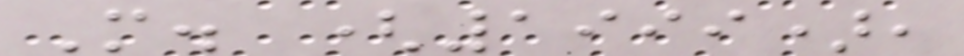M. (1999),
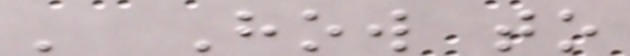' How to
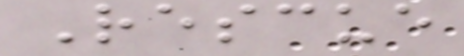Rescue
